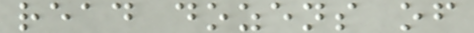read dozens of
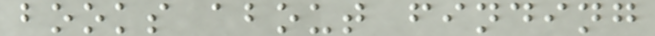books about finding
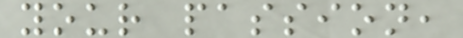your passion,
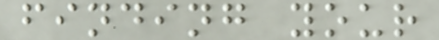finding your
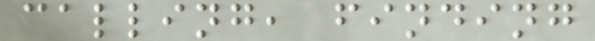calling, finding
